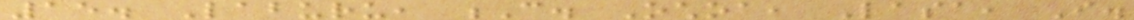15. Laburu, C. Ochoa, Lasa, I.
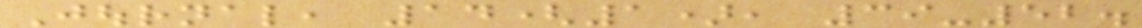Journal, 14(1), 39-52.
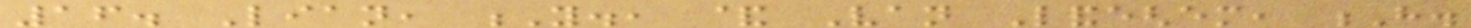16. Lian, Y., & Van Landeghem, H.
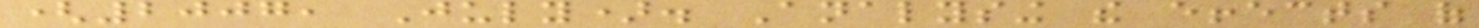(2007, July). Analysing the effects of
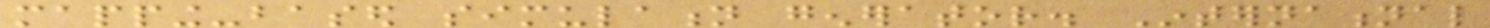mapping-based simulation generator. International
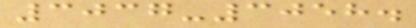3037-3058.
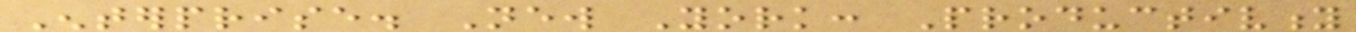Enterprise. New York: Productivity
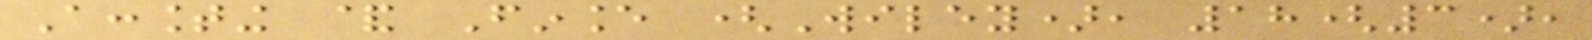Accounting & Finance (Wiley), 18(3),
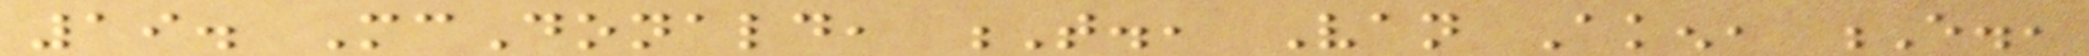19. McDonald, T., Van Aken, E.,
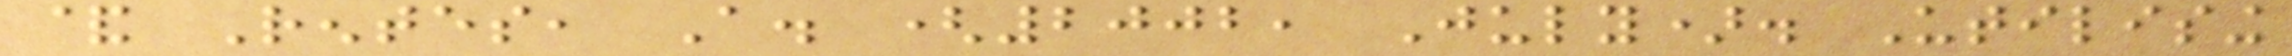& Rentes, A. (2002, July). Utilising
